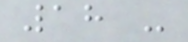18 -
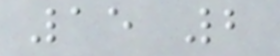15 2
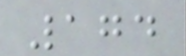174
